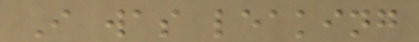I was leaking
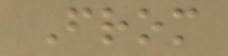From
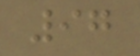97
